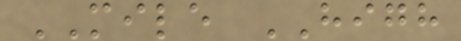MILE HIGH
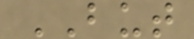BUT
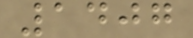1407
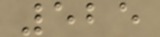525
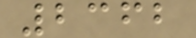2362
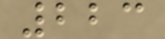223
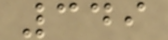349
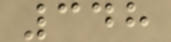348
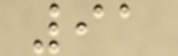91
